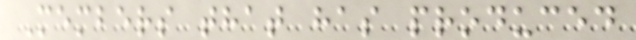Members that has produced
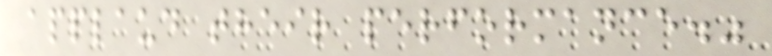applaud their performance."
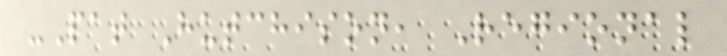-Pat Hutchison, Regional
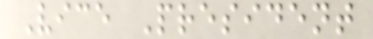Vice President
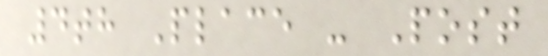4th Place - Post
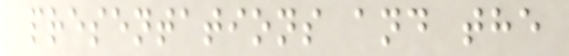presentations and the
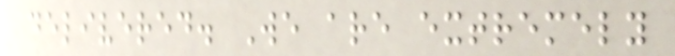delivered. We are extremely
